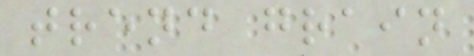trend grain
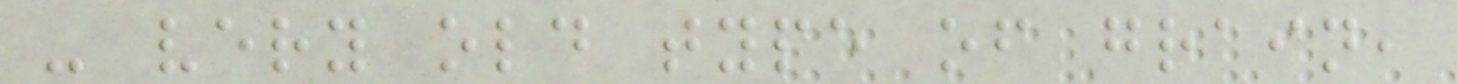- very old type of grain,
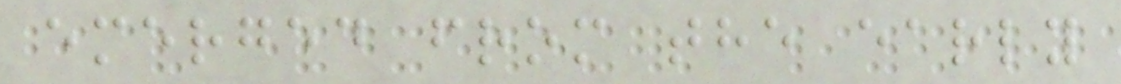emerged from the early
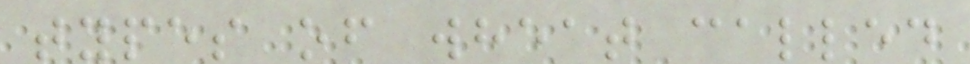types of wheat called
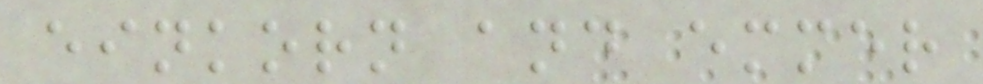einkorn and emmer
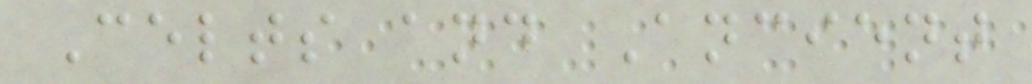Celts and Ancient
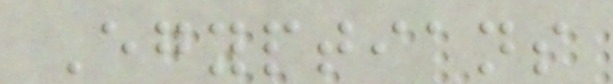Egyptians
